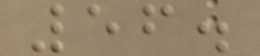56.
